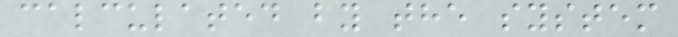calculated by the system
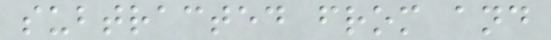subtracted from and
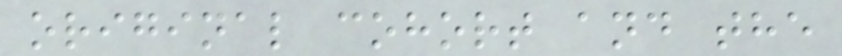original cohort and the
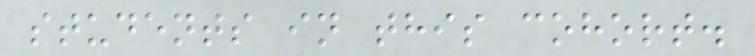students in this cohort.
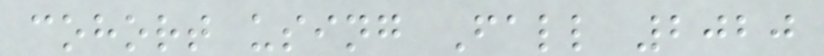cohort using Fall 2020
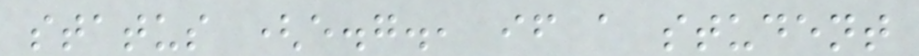status (e.g., if a student
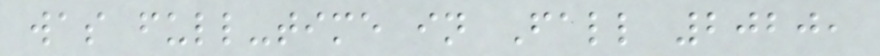was full-time in Fall 2020,
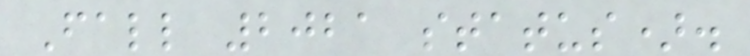Fall 2021 status).
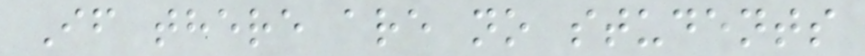If there are no students
